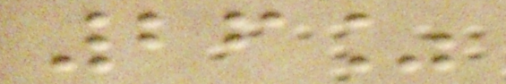26%
